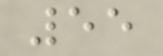55
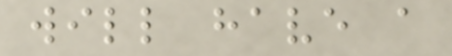will have a
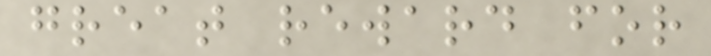great reward for
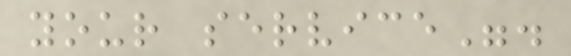your service".
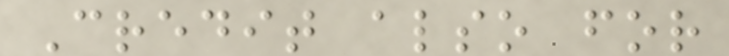Credit also for
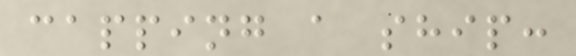capping a ship:
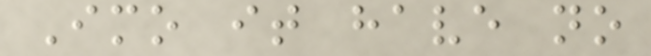Imo it have no
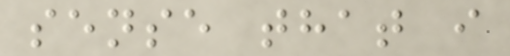sense that i
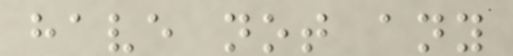have not any
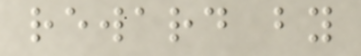reward by
